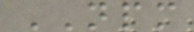NPM
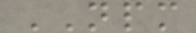NPM
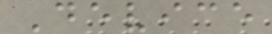Device
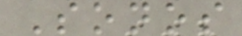Sonos
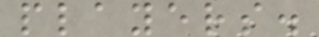players.
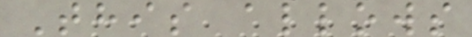This allows
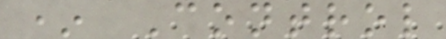* Control
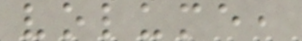volume,
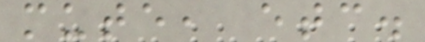mute, etc.
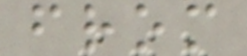from
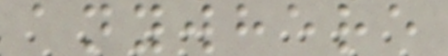anywhere
